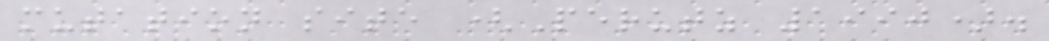mutation site (Perutz 1990).
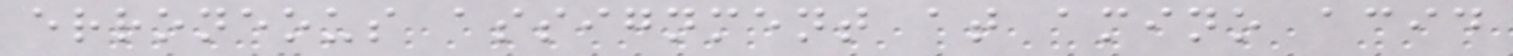erroneous assignment at amino acid
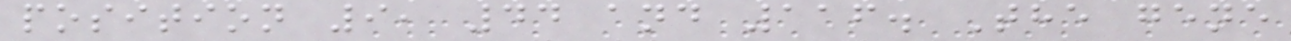position 9, 44 and 116. The gene
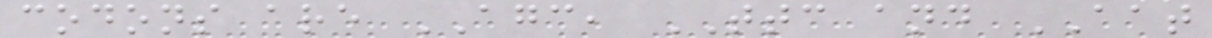codons are AGC, TTC and AAT
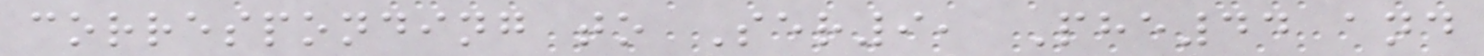corresponding to Ser9, Phe44 and
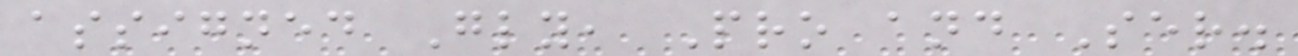assigned Gly, Pro and Ser.
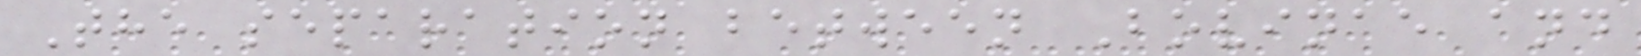The separation between Bovinae and
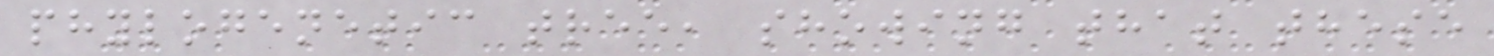phylogenetic tree, showing that these
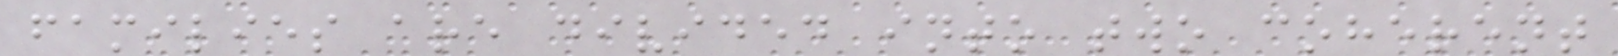families are divided into two coherent
